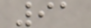91
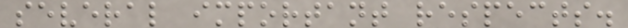several important respects.
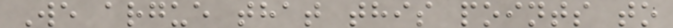We argue that this points to
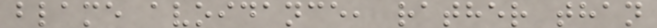blame avoidance, rather than
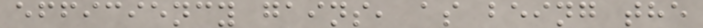efficiency gains, as being the
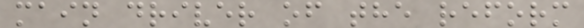main driver of the reform
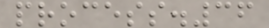process.36
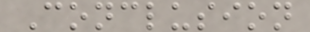Conclusion
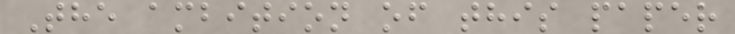The ambition of this paper
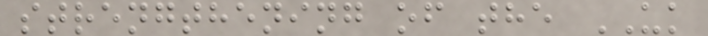strengthening of the UK
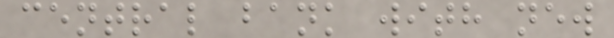central bank with new
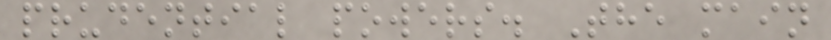prudential powers. The main
